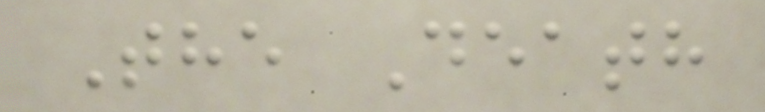The Death
